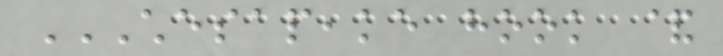CHESAPEAKE HOOK &
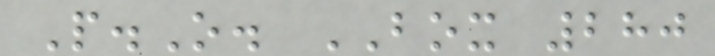P.O. BOX 280
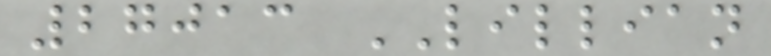27013 LILLIAN
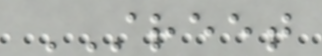STREET
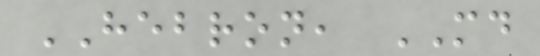HEBRON, MD
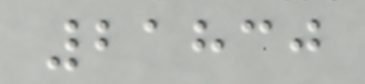21830
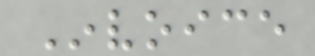Invoice
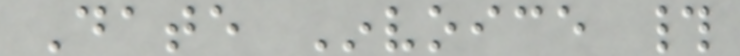Date Invoice #
